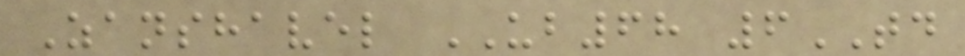Zanshavel UB68 6TD
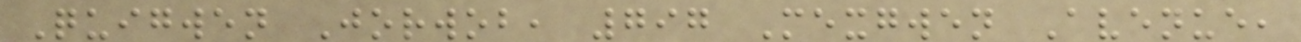Quigwen Jorwob, 797 Mexgwen Avenue,
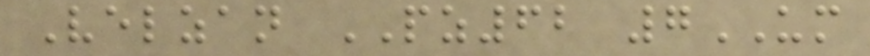Velzan PZ62 7UM
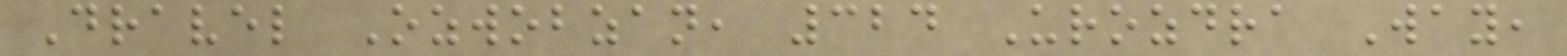Dravel Ozwobzan, 324 Urozdra Way,
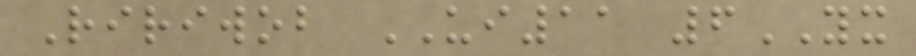Ririwob UI11 6YX
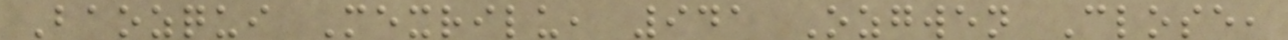Baozqui Mexrilu, 941 Ozgwen Close,
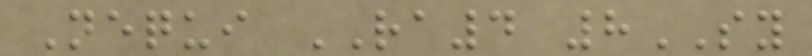Nequi RA4 8SY
